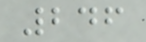246
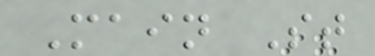Main St
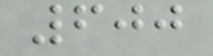600
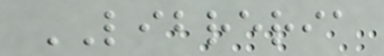LIBRERIA
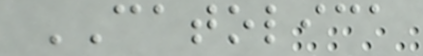CATOLICA
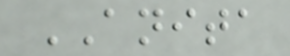ANITA
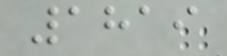1819
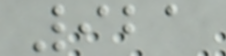921
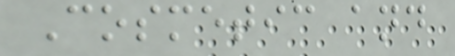Cosmetic and
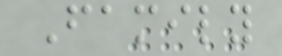Family
